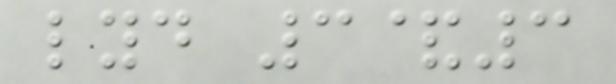lyd 3&3
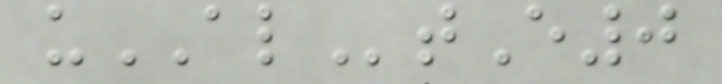uALtE0
